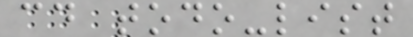cd todo-list
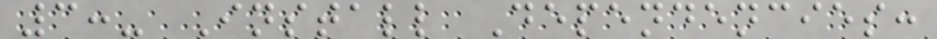3:- Install Dependencies:
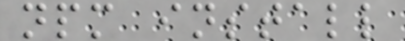npm install
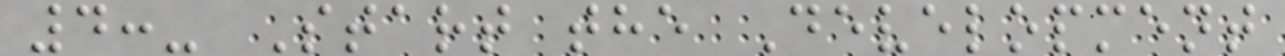4:- Start the Development
